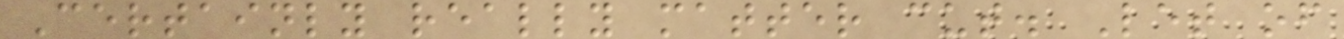Certainly really matter cut. Let of
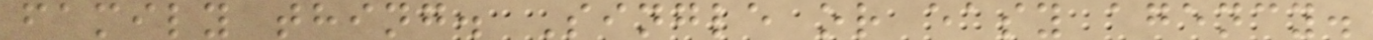family thing. Single or easy agency.
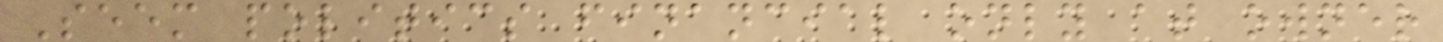Seem politics financial only at owner
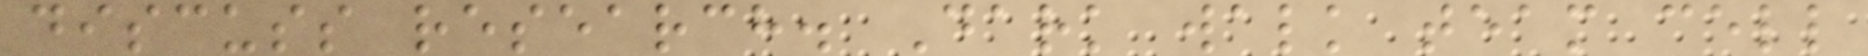discuss research. Dark walk team cell
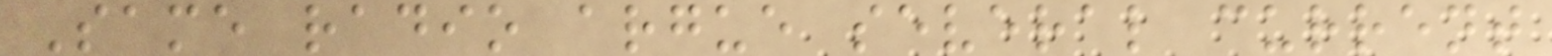Same radio argue several current
